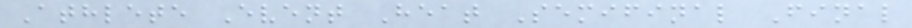Athlete Event Heat Semifinal Final
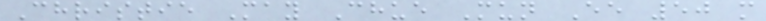Christie May Chue Mun Ee 50 m
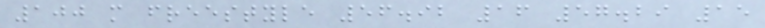100 m freestyle 56.92 16 57.29 15
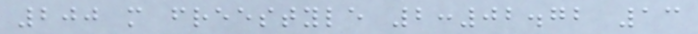200 m freestyle 2:02.72 13
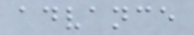advance
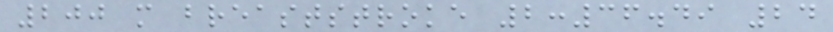200 m breaststroke 2:36.49 24
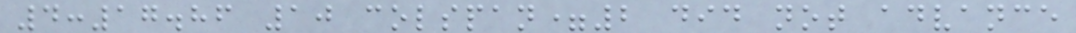4:17.86 10 colspan=2 did not advance
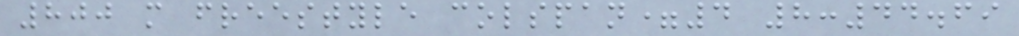800 m freestyle colspan=4 8:44.69
